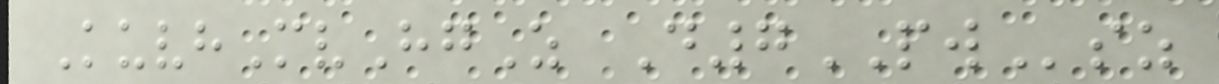KuvhMvHgZ D7PWsz
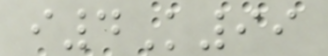i4K99
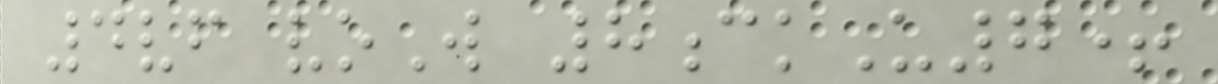4vf voW 8ckU7+
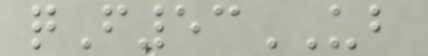qF53UB
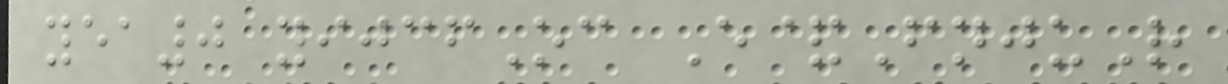yea0 yijcfOc E&FnjuR
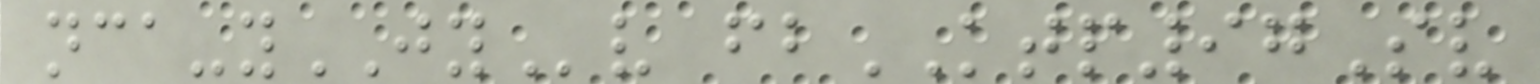nca-yJYv fbKTP97Sv
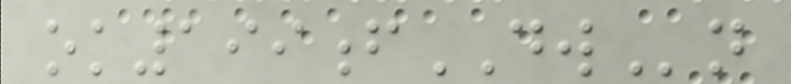ok199fDWn
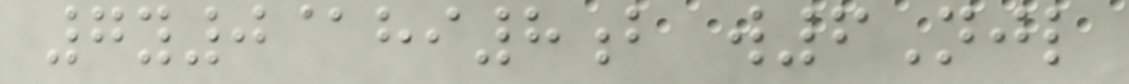7y0@hi8b w6Njl
